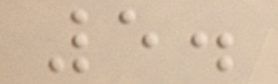5.
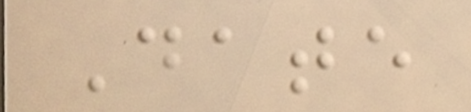Date
